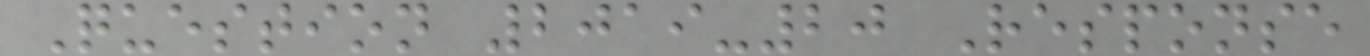Question 2019-20 Response
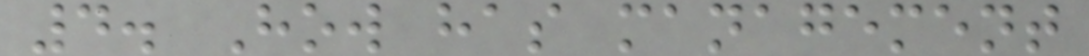4. How has management
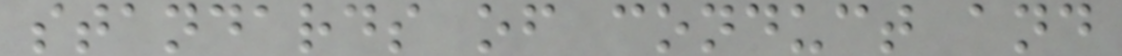standards of conduct and
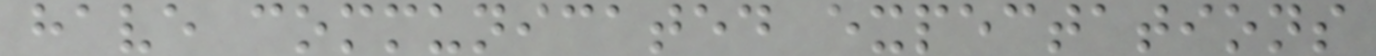have communicated expectations
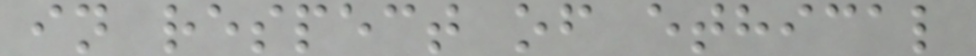in respect of ethical
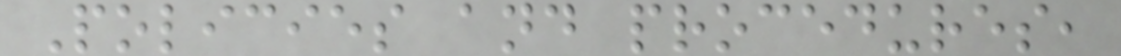Policies and procedures,
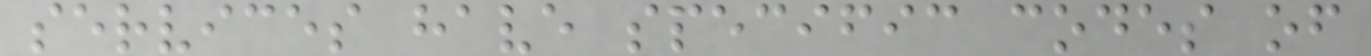services have specific codes of
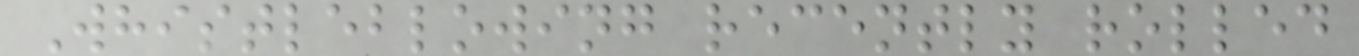Whistleblowing recently rolled
